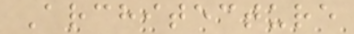Architecture
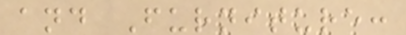and Furniture:
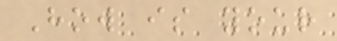How is your
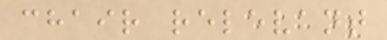chair relevant
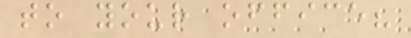to your office?
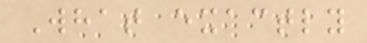What exactly
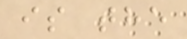is the
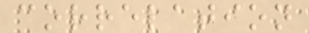correlation
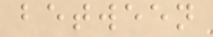between
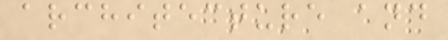architecture and
